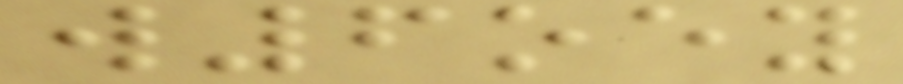w6oey
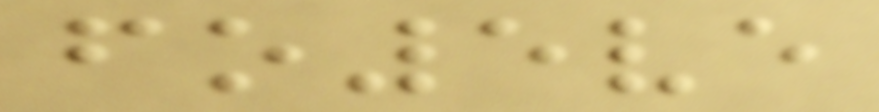fo5ve
